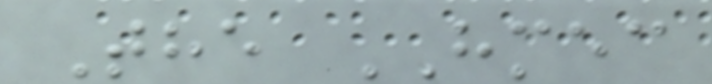The HMEC
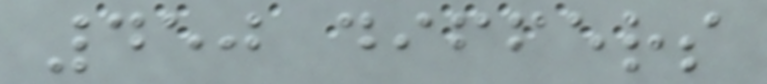450 differs
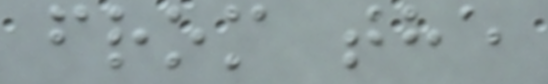from the
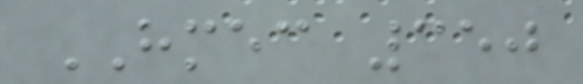HMEC 350
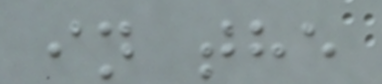in the
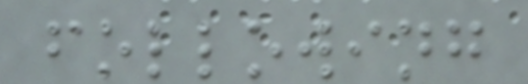following
